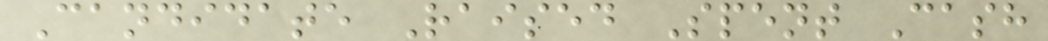Candidate Raised Spent Cash
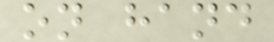on hand
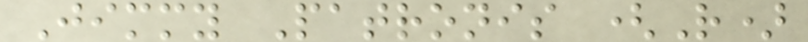Jimmy Patronis (R)
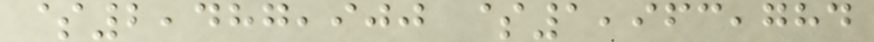$2,487,900 $1,963,784
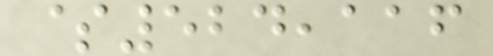$524,116
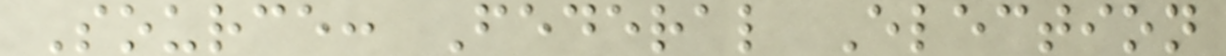Source: Federal Election
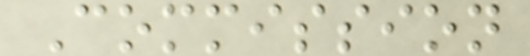Commission
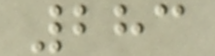283
